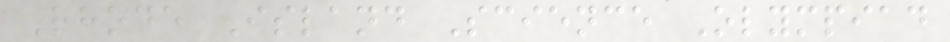Rhode Island Science Olympiad
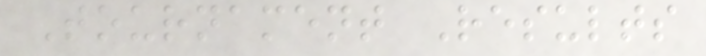Tournament Results
